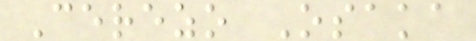Cerezo Osaka
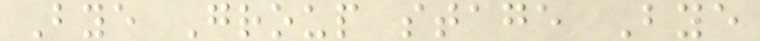Bye Group stage Bye
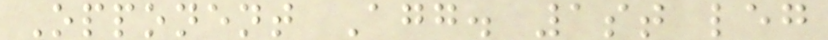Opponent Agg. 1st leg
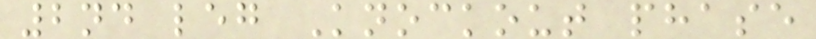2nd leg Knockout phase
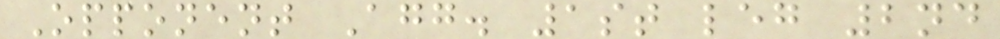Opponent Agg. 1st leg 2nd
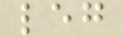leg
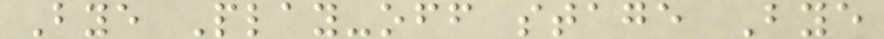Bye Play-off stage Bye
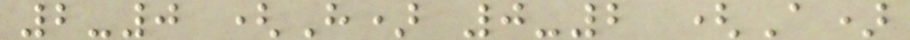2-0 (H) 0-2 (A)
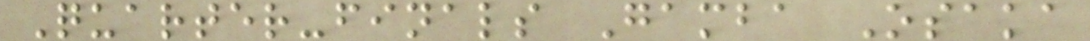Quarter-finals Gamba Osaka
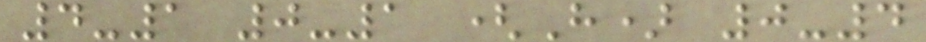4-1 0-1 (H) 0-4
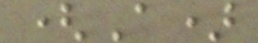(A)
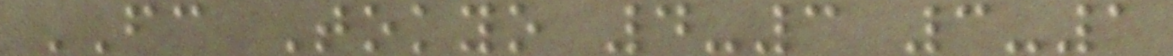FC Tokyo 4-3 3-1
